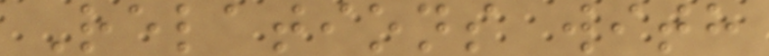Relations with
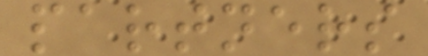partners
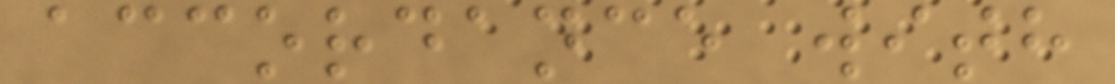accordance with
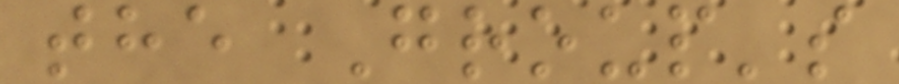the Group's
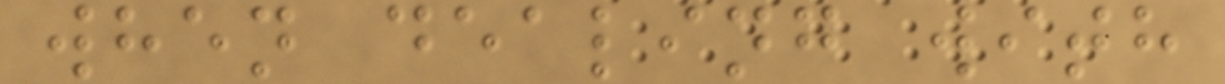when dealing with
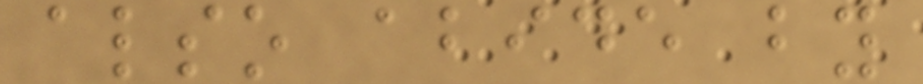also abide by
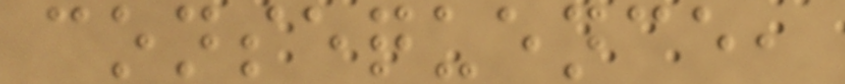consequence,
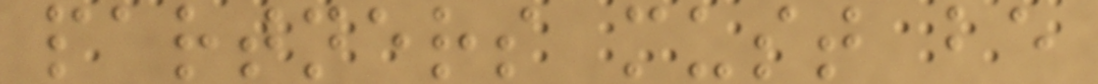partners must be
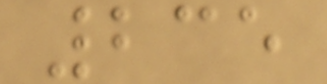235
